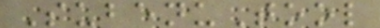SubenuTool
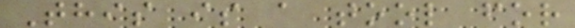This is a tool for
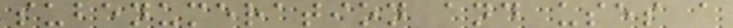subenumeration and uses a
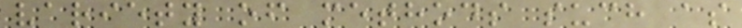variety of methods such as
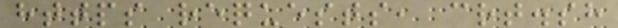https requests, crt.sh
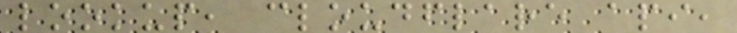lookup, cloudflare api,
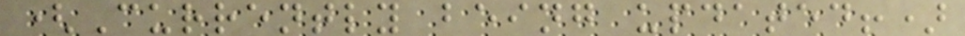(Currently being updated!)
